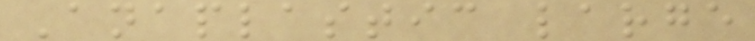Anaplastic large
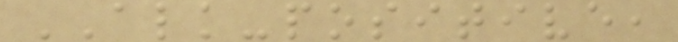ALK-positive,
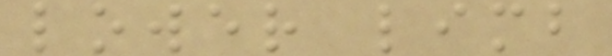lower limb
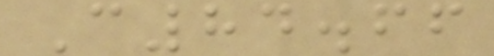C84.66
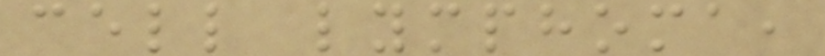cell lymphoma,
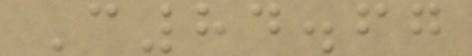C84.67
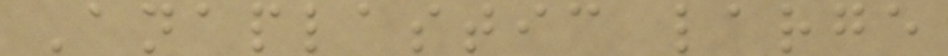Anaplastic large
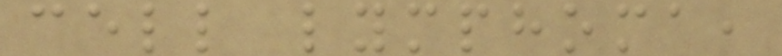cell lymphoma,
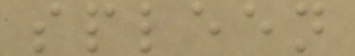spleen
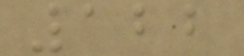122
